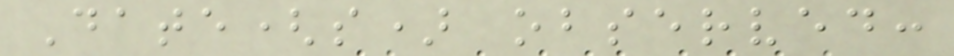Date(s) observed:
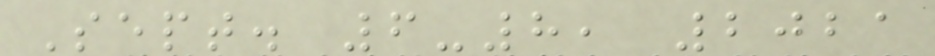Sept. 6-8, 2021
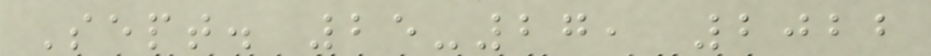Sept. 25-27, 2022
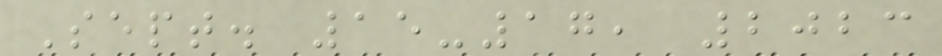Sept. 15-17, 2023
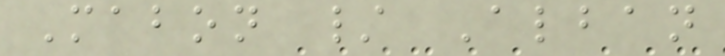Mabon / Alban
